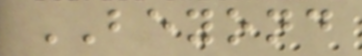BEYOND
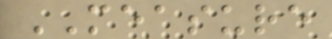MEASURE
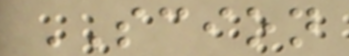SCION
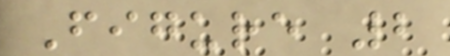Figure 2
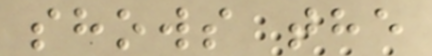shows the
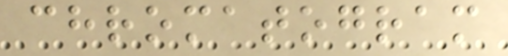chromatogram
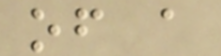of a
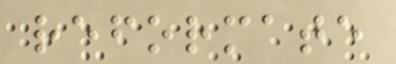reformate
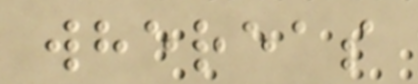whereas
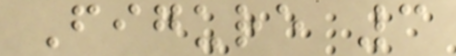Figure 3
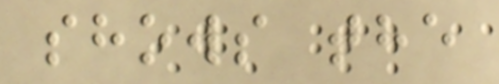shows the
